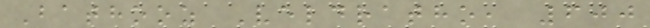Bathooz Veldratho, 600
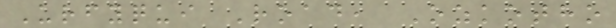Urfyqui Road, Ozkotho
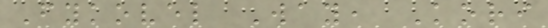Fykovel Way, Kori
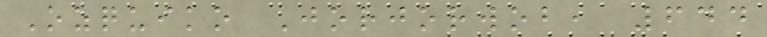Ozquiko Jorjorwob, 644
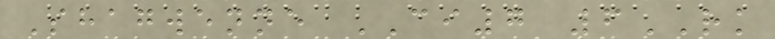Shagwenne CI7 6RK
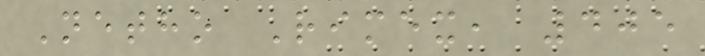Netho Rimex, 405
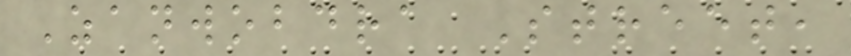Zanwobdra Street,
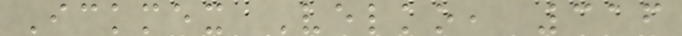Ickmex Velko, 316
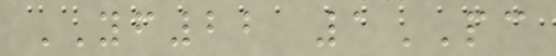YF22 1PC
